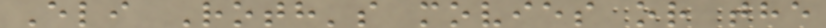Eli Roth's movies or the
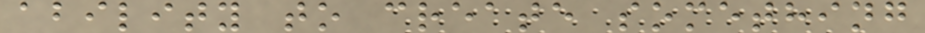ability to create something
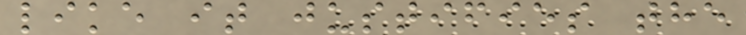like it justifies the
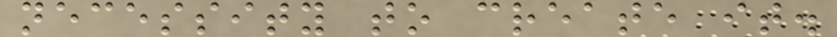necessity to create it.
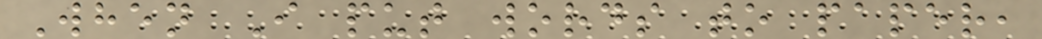When I put words to paper,
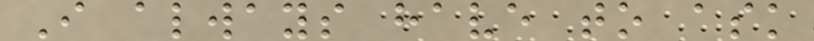I always have to ask
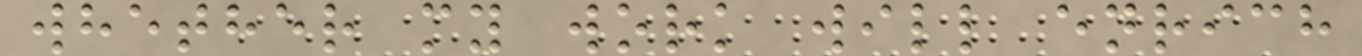whether my work will enrich
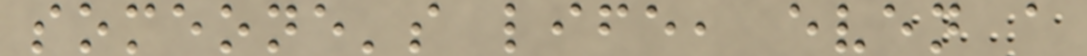someone's life, even a
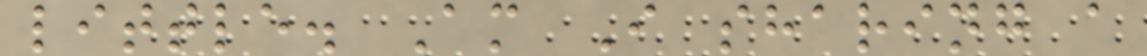little. Am I sharing a
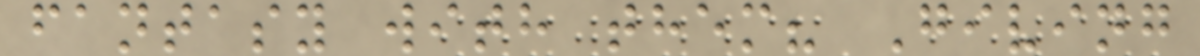fantasy with them? Giving
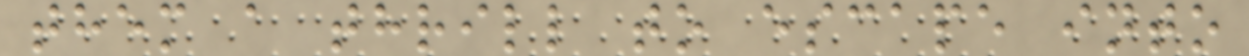them a thrill to escape into
